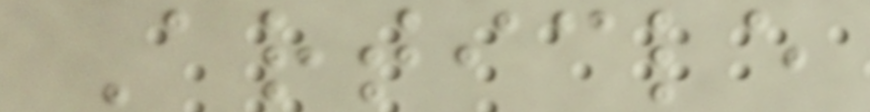Article
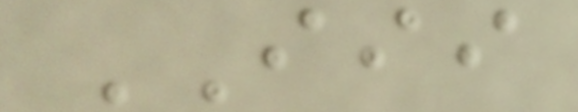III
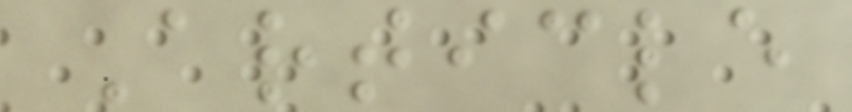Article
